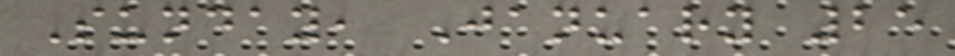Sunday, January 25
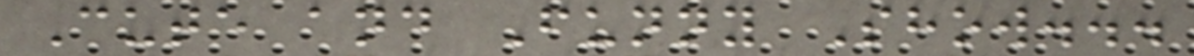Cute and Funny Show...
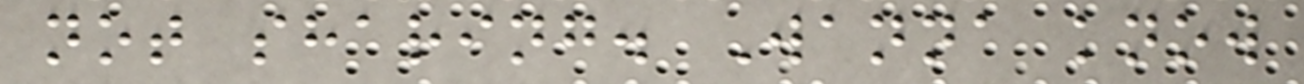not sharing. Wanna know
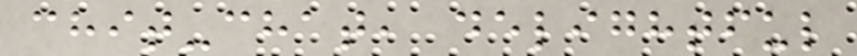chit-chat, delightful
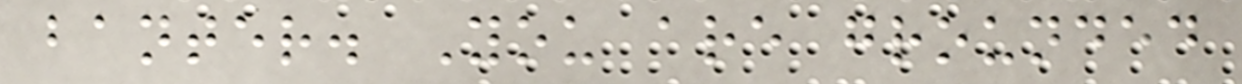banter. You are grounded
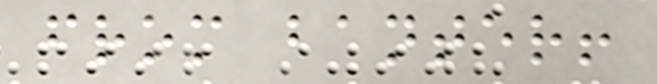from banter!
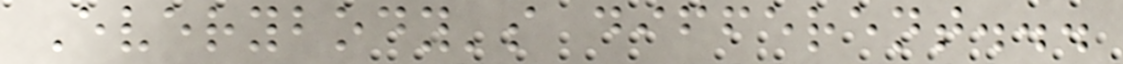Everybody's different...
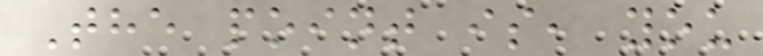The point is, you
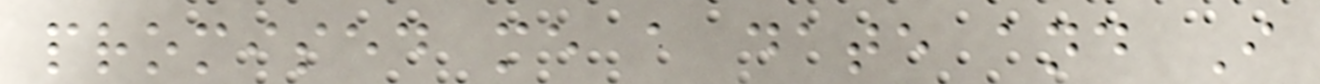promised me a date and I
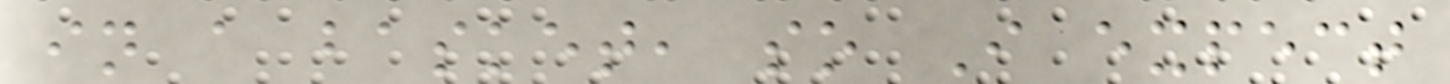in a basket, so I expect
